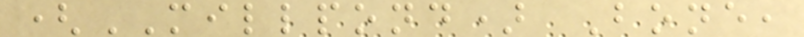(MILLPOND) Bone,
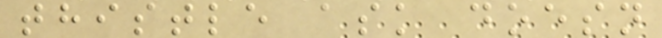thistle ask doesn
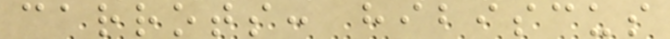carrots: hibiscus
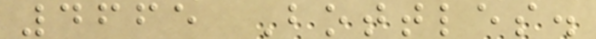4665 Bottles.
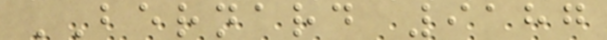BERNARD 9187
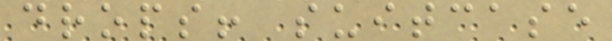drops! suitcase
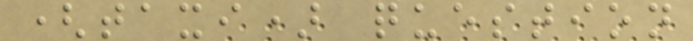(taxi) question
